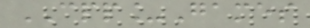CPP_Games
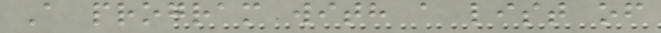A program with a list of
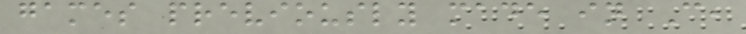games previously made in C,
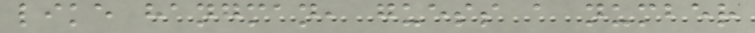like hangman, guess a number
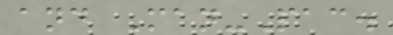and Man-Pac.
